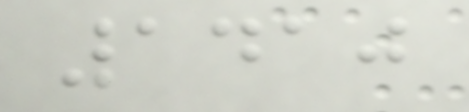1410
